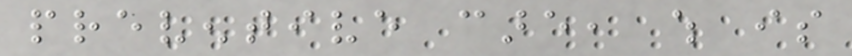preventive care, which is
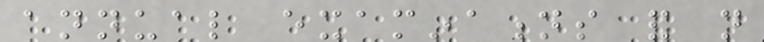annual examinations and not
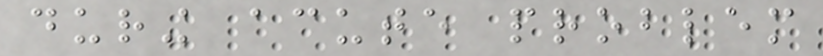during acute problem
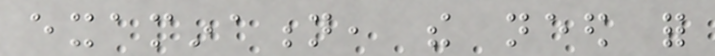examination, the need for
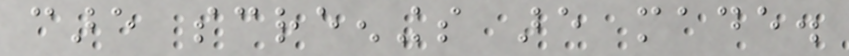care screenings are made.
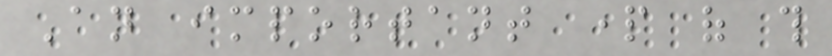An important part of this
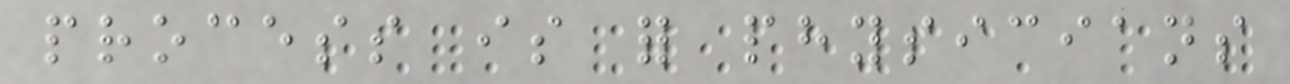process is for physicians
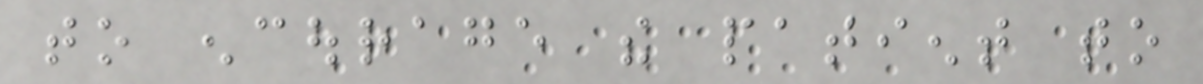to encourage the patient to
